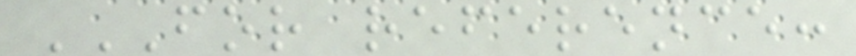FOR REFERENCE:
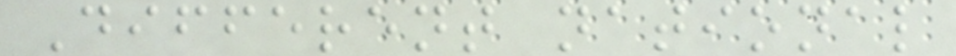Different national
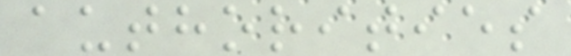authorities
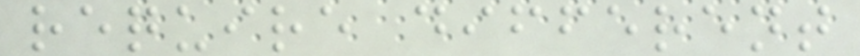require different
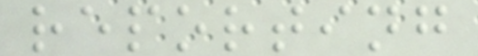reporting
